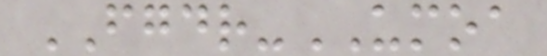FGDR-UMOA
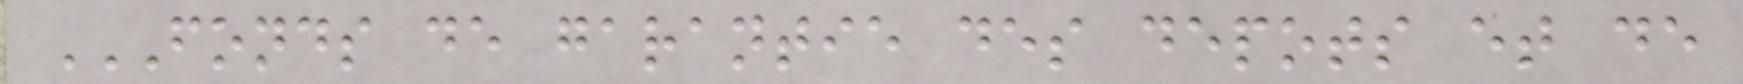FONDS DE GARANTIE DES DEPOTS ET DE
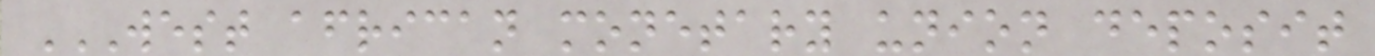WEST AFRICAN MONETARY UNION DEPOSIT
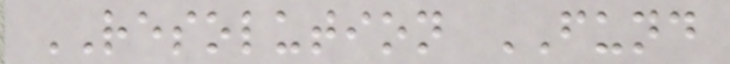RESOLUTION FUND
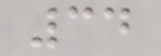34
